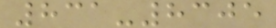831-8305
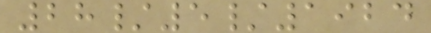28/5/1924
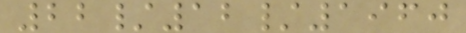22/12/1960
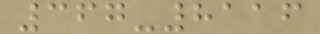367-8116
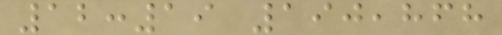12:19 190,868
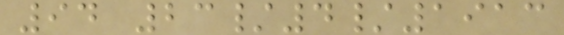94 23/4/1913
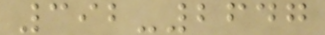392-2647
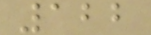122
